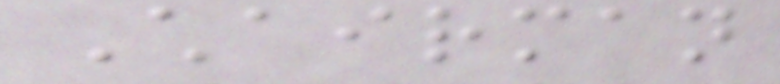Chairman
